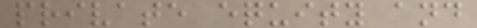private equity and
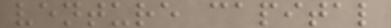venture capital
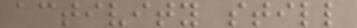activity still
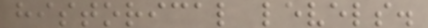historical levels.
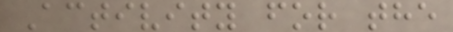Activity for the
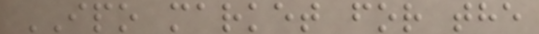IPO market for the
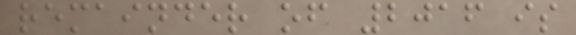remainder of 2016 is
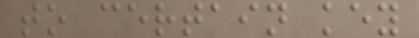to certain key
